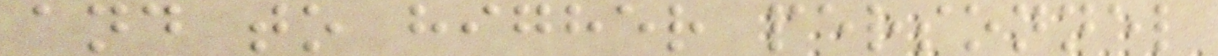and to higher personnel
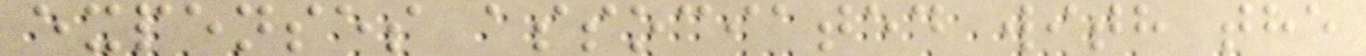expenses associated with the
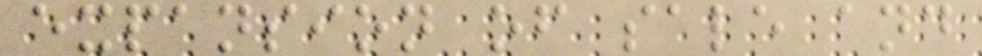expansion of sale and
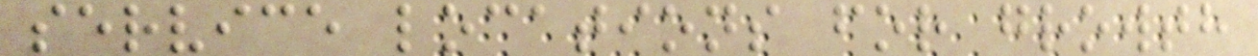service locations for growth
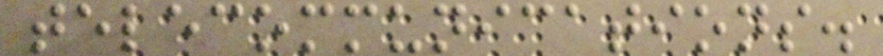telecommunications.
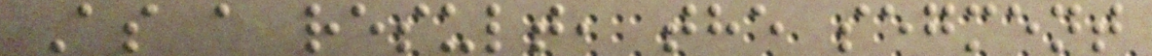As a result, the segment
